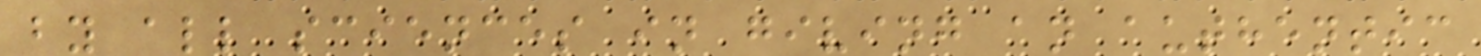by all sciences in giving an authentic
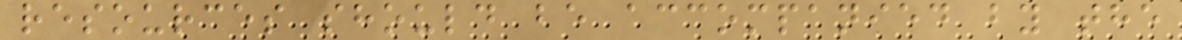resources should be accompanied by the
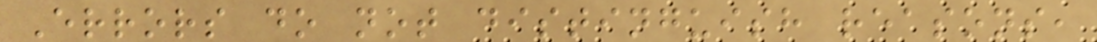Errors do not distinguish reasons,
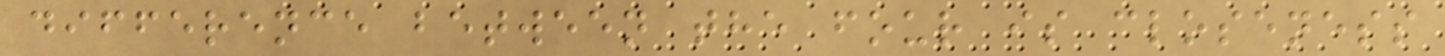difference between the four is closeness
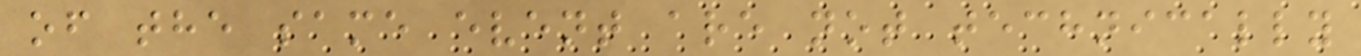of the same event are not technically
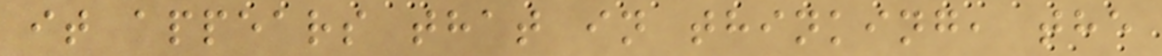it appears that in thinking, the
